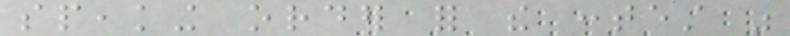speaking order for the contest was
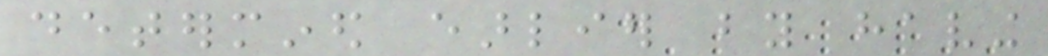determined earlier by having
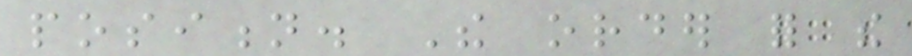position. The order for the
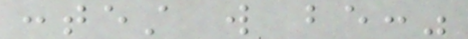contest will be:"
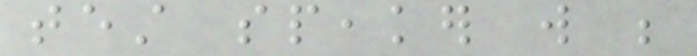test speaker will be
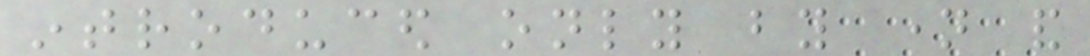introduced only by name and
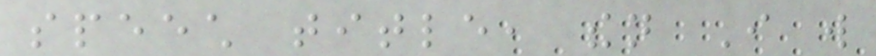speech title, then I will
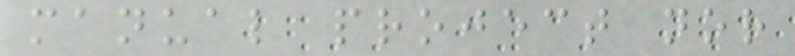manual project nor
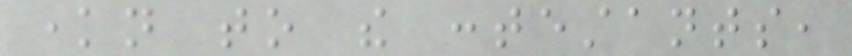known to the contestants,
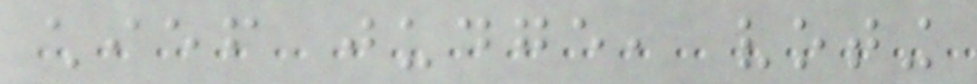chief judge, voting
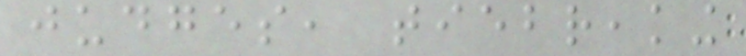judges, tiebreaking
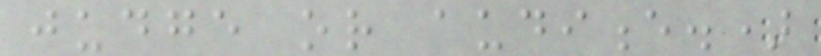judge or audience.)
